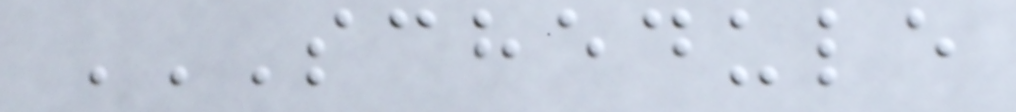SCHEDULE
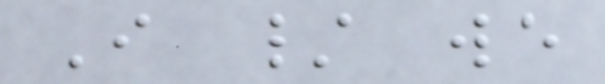I / we
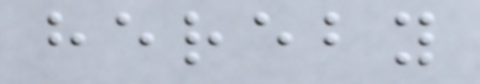hereby
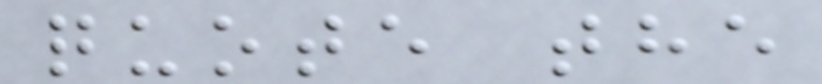quote the
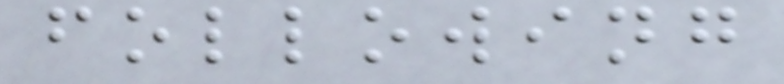following
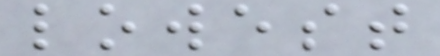lowest
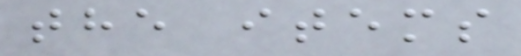the items
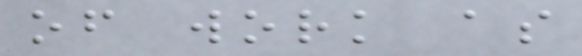of work as
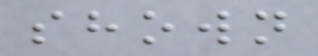shown
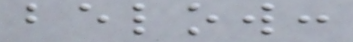below:
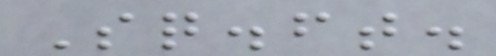Sq.ft.
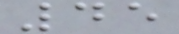45
